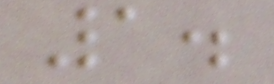1.
